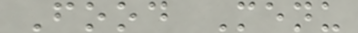Food Menu
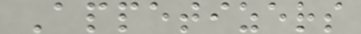Appetizers
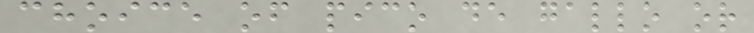choice of pico de gallo or
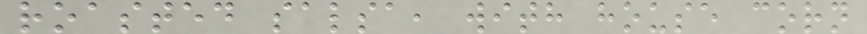roasted salsa, with house corn
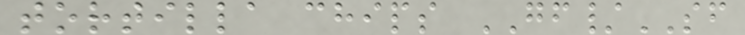tortilla chips GF/SF
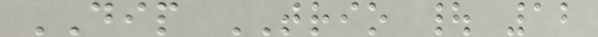DIP TRIO | 12
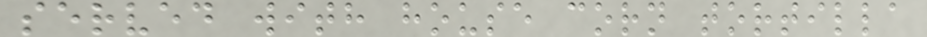served with house corn tortilla
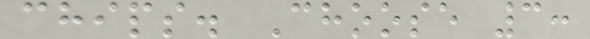chips. Choose 3:
